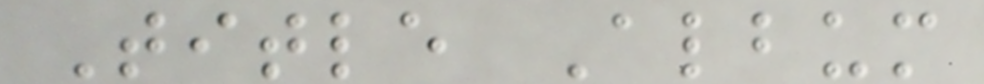Title Album
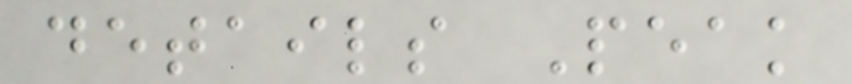details Peak
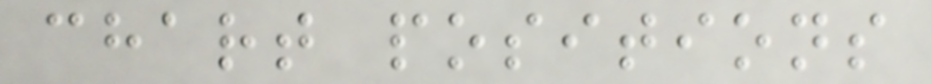chart positions
